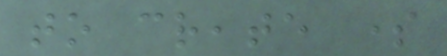to create some
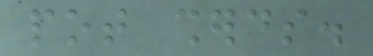pot sherds.
